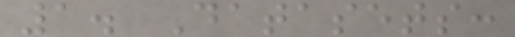1. Datasets:
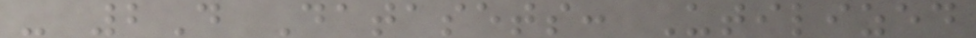- 2D Datasets: Utilized
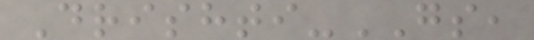Drishti-GS,
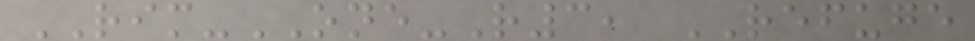RIM-ONE-R3, REFUGE
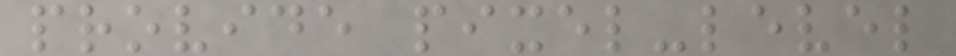provide pixel-level
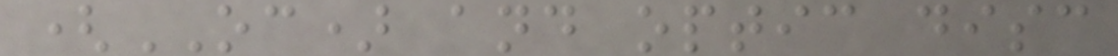(OC) and optic disc
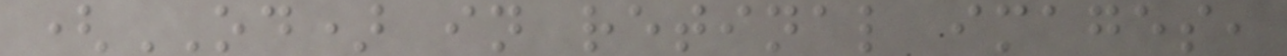(OD) in retinal images,
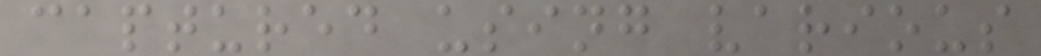captured using various
